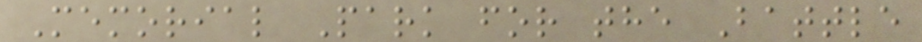Memorial Park for the Battle
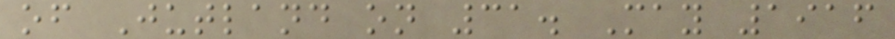of Jutland on 31. May 1916
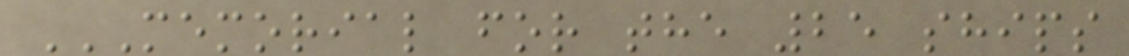MEMORIAL FOR THE 25 SHIPS
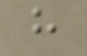h
